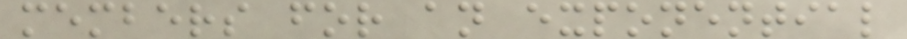members for an exponential
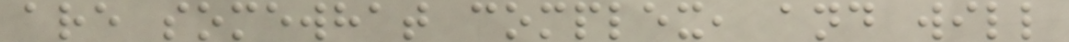are somewhat complex, and will
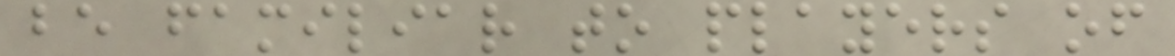be familiar to players of
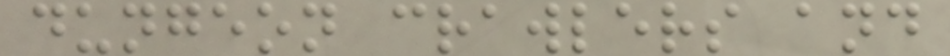dungeon crawlers and
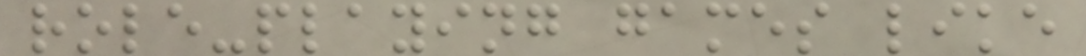role-playing games like
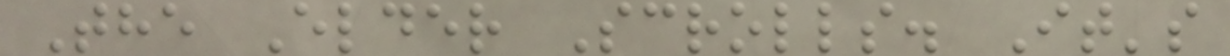The Elder Scrolls. It's
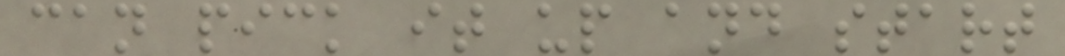can pick it up and start
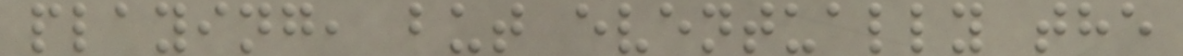playing, but eventually the
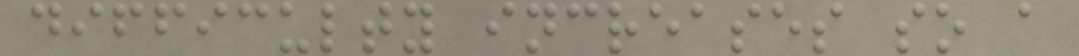difficulty increases so a
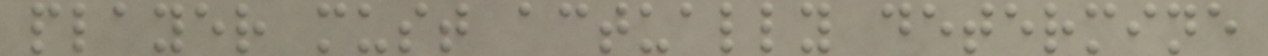player must actually determine
